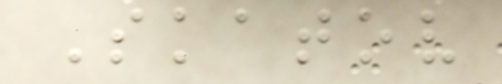Skatov
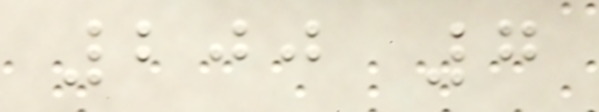200 7
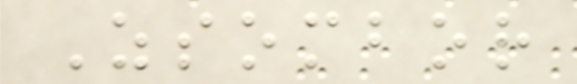Zsombor
